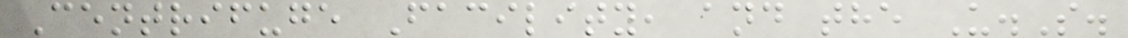Centrifuge Facility, and the U.S.
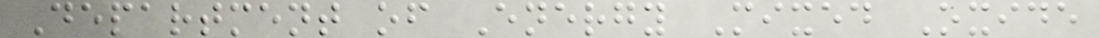Department of Energy Mixed Oxide
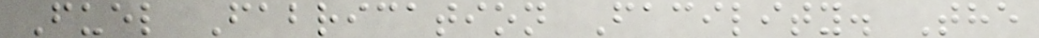Fuel Fabrication Facility. The
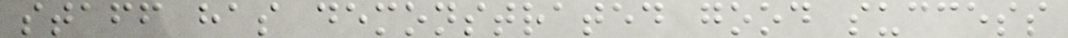staff has demonstrated good success
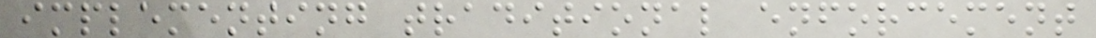implementing traditional enforcement
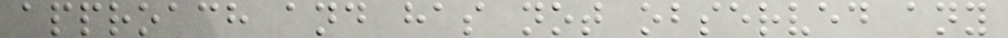approach and has not observed any
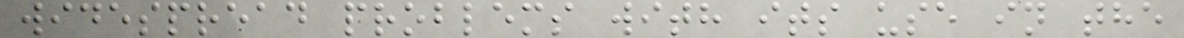widespread problems with its use in the
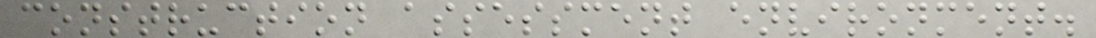construction assessment environment.
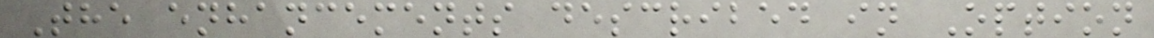The enhancements described in Option
